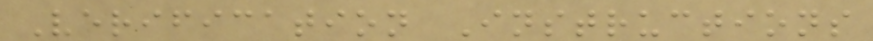Verification Instructions
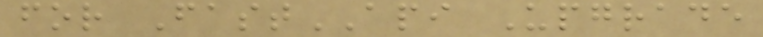for FastAPI Upgrade
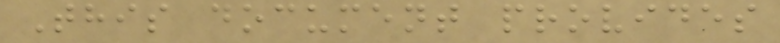This document provides
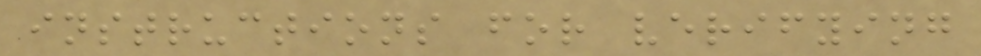instructions for verifying
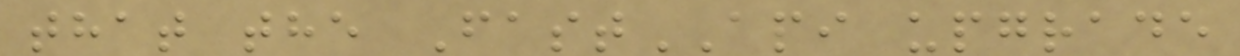that the FastAPI upgrade
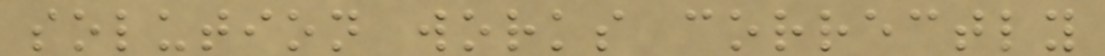solution works correctly
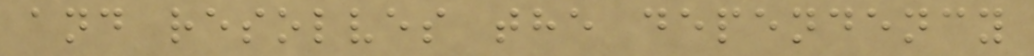and resolves the dependency
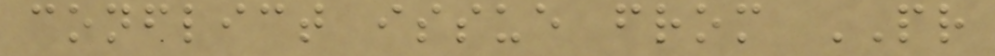conflict issue from PR
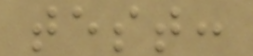test:
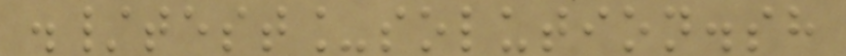./test_solution.sh
